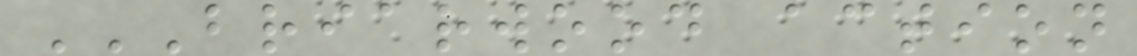BRIARWOOD ACTION
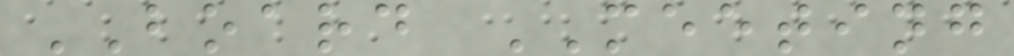BOARD MEETING
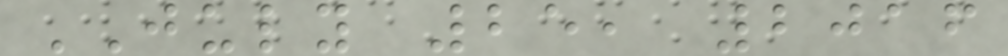JULY 25, 2016
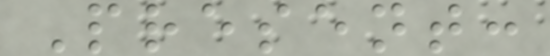Present:
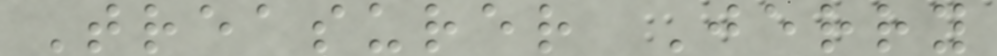Treasurer Jerry
